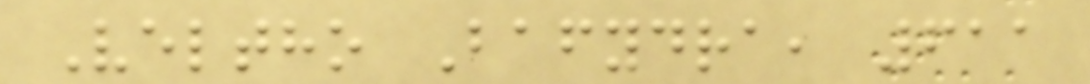Veltho Bafydra, 611
